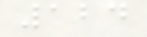124
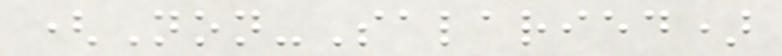(Non-Salaried)
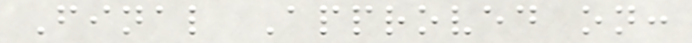Final Approved on:
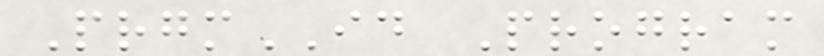PrgmID Program
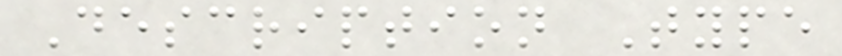Description Type
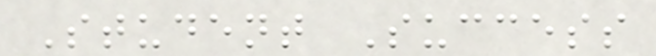Student Success
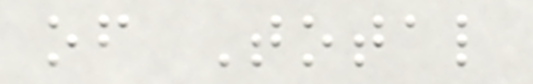of Total
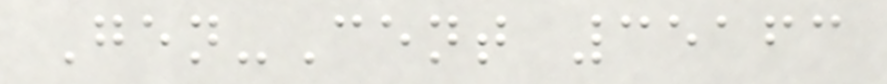Gen-Cent 35163
